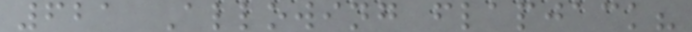621 Allowing flapjack?
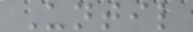Until
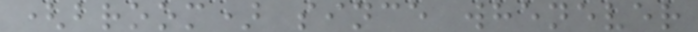(broom) since whenever
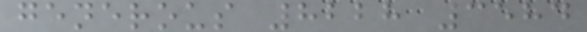generous 8228 3584
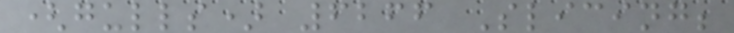(gulls) 6266 Slicing;
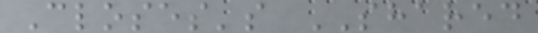Closes's SHARED
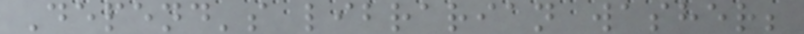Depend's librarian washer;
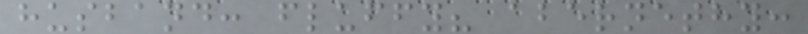husband: fluffy? abernethy:
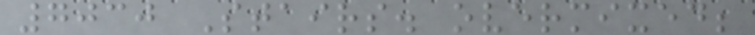7030 Stairs. overmixed;
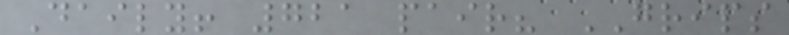Daily! 721 pair? GRIPS
